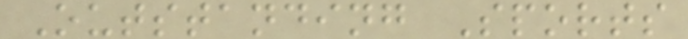Outstanding Sports
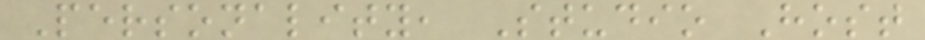Personality, Studio Host
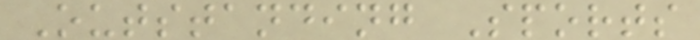Outstanding Sports
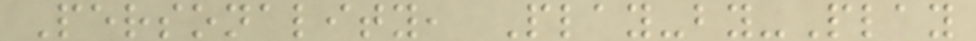Personality, Play-by-Play
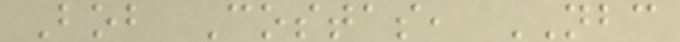Bob Costas, NBC
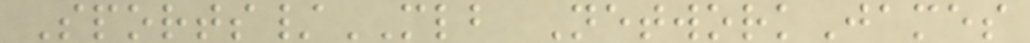Sports/MLB NetworkJames
